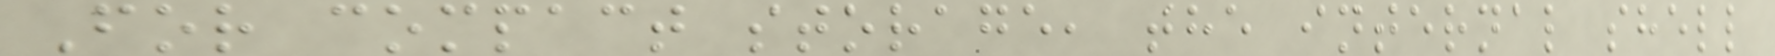For compact storage, the internal shell
